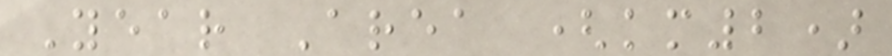Year Area (km2)
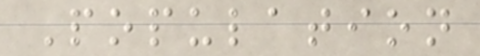Population
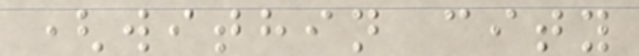(within city
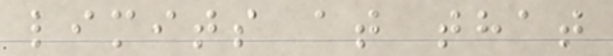limits at that
